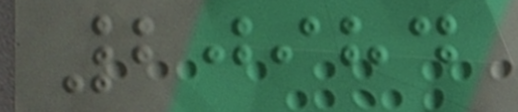20984
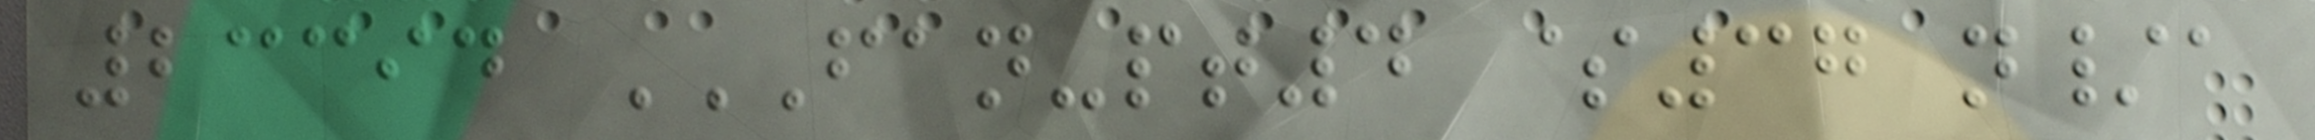23394 FAN-PT4 $37 N/A
